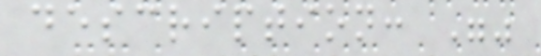description: ""
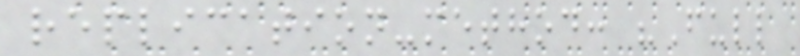replication-method: "Full
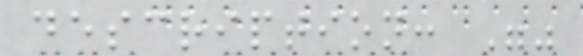description: ""
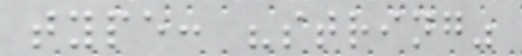type: "string"
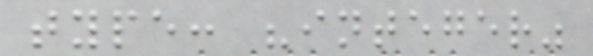type: "integer"
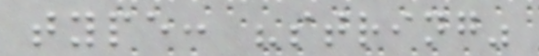type: "string"
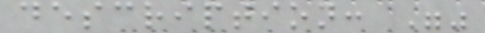description: ""
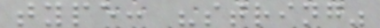type: "string"
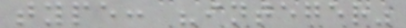type: "integer"
